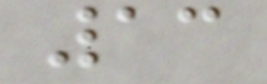13
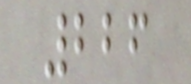226
